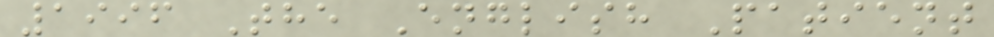1996 The English Patient
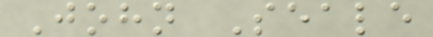John Seale
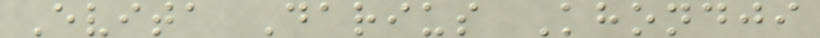Evita Darius Khondji
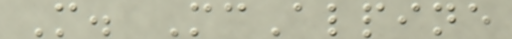M. McAlpine
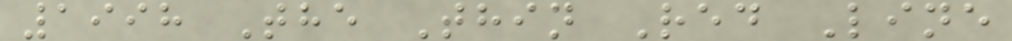1998 The Thin Red Line
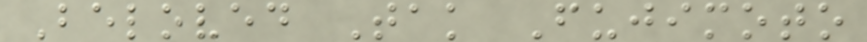Beloved Tak Fujimoto
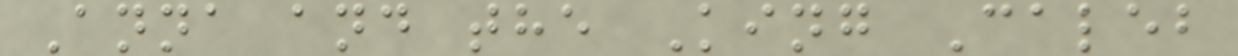Anna and the King Caleb
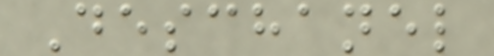Deschanel
